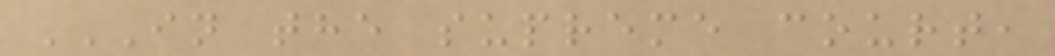IN THE SUPREME COURT,
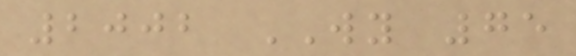2002 WY 75
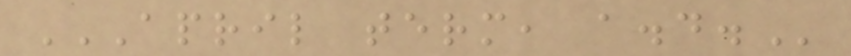APRIL TERM, A.D.
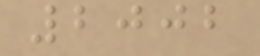2002
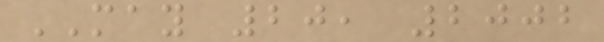MAY 20, 2002
